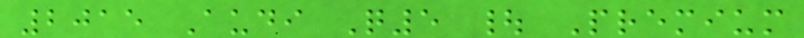2015 Audi Q5 | Premium
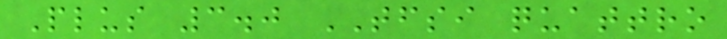Plus 3.0 TFSI quattro
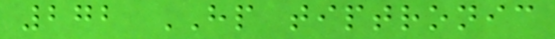272 HP tiptronic
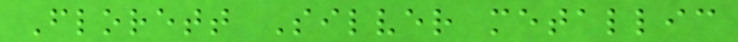Florett Silver metallic
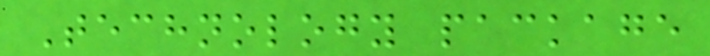Technology package
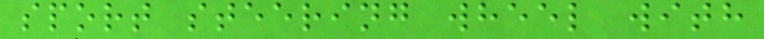sport steering wheel with
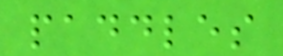paddles
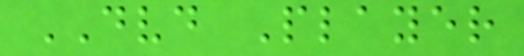DVD Player
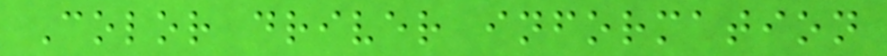Color driver information
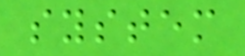system
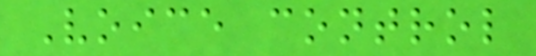Voice control
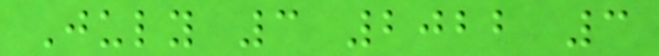July 3 2022 3
